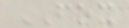FOX
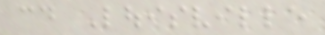could Louisville
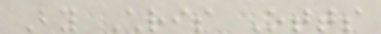By Chris Otts
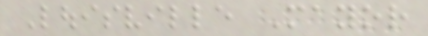Louisville Mayor
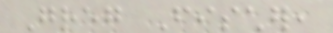Greg Fischer,
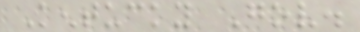Kentucky Gov.
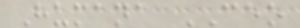Humana CEO
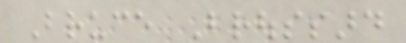Bruce Broussard
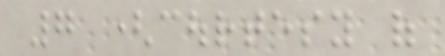7 (courtesy of
